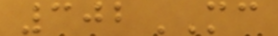302MC
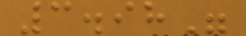3.98"
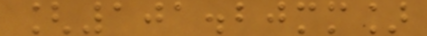[101.20mm]
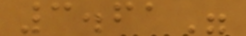3.61"
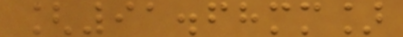[91.68mm]
